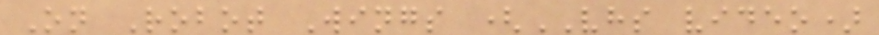On Robot Wings (VHS video)
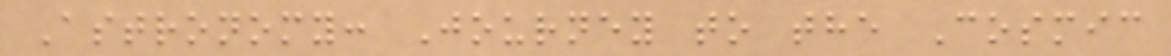Astronomy: Journey to the Cosmic
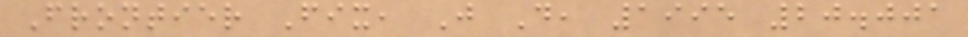Frontier Fix, J D, 1995 20.001
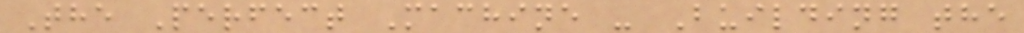The Perfect Machine - Building the
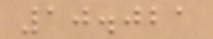10.021
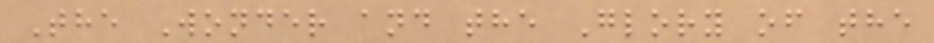The Wonder and the Glory of the
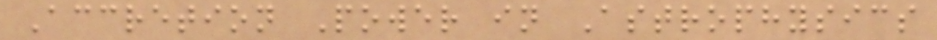Accretion Power in Astrophysics
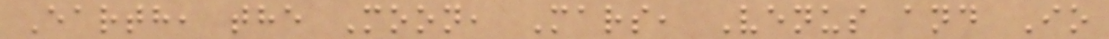Earth, the Moon, Mars, Venus and Io
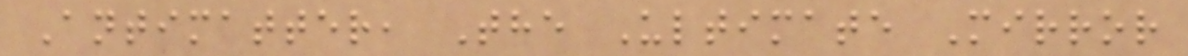Antimatter, The Ultimate Mirror
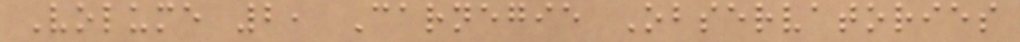Volume 2, Carnegie Observatories
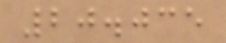20.035
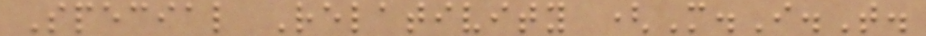Special Relativity (M.I.T.
